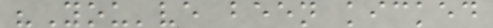"You've been kicked
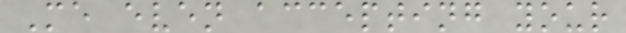Me even accepting your
